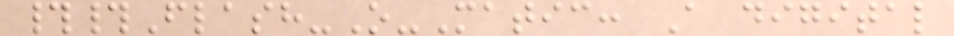##Flash-O-Matic: A digital
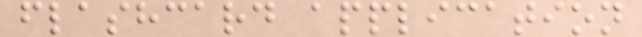flashcard application
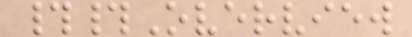##Overview
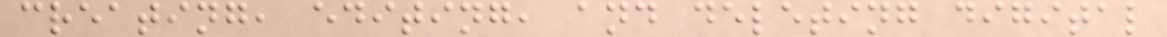creating, editing, and deleting digital
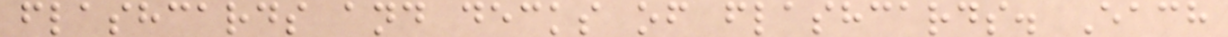flashcards and decks of flashcards. Each
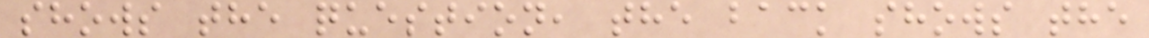shows the question, the back shows the
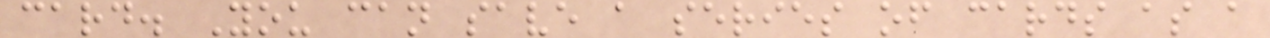card. You can save a series of cards as a
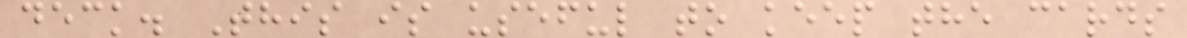deck. This is useful to keep the cards
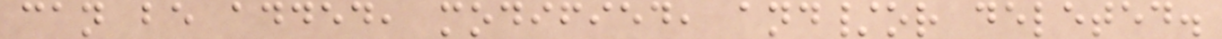can be added, modified, and/or deleted.
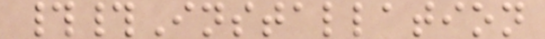##Installation
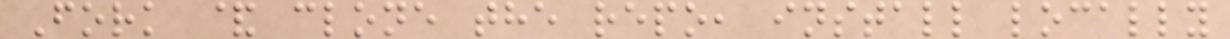Fork & clone the repo, install locally
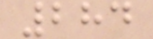284
